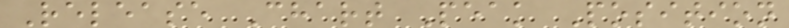Release Chart Peak Position
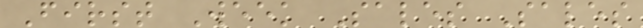First Week Sales Sales
